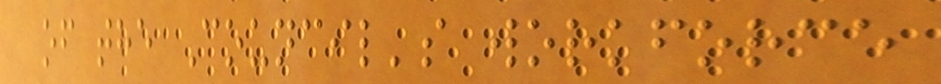of the Council's workforce
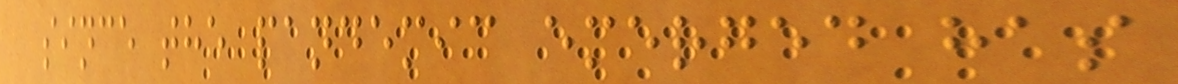since the pandemic emerged has
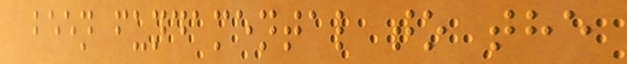been fundamental to the
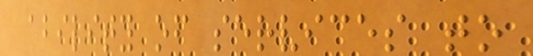ability of services to
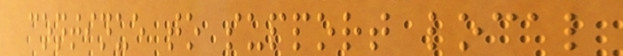continue to support local
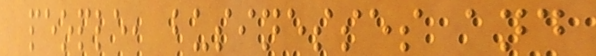people, businesses and
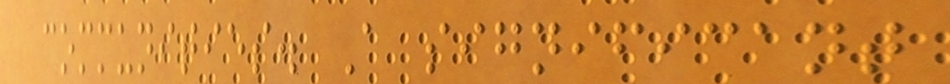communities. A significant
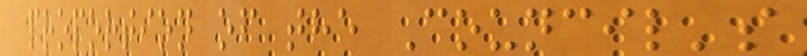proportion of the Council's
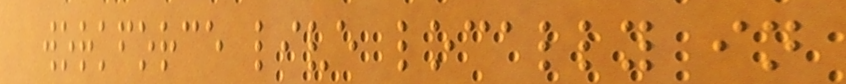workforce live locally in
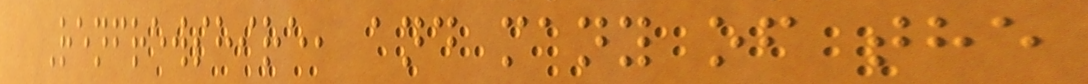Renfrewshire, and many of the
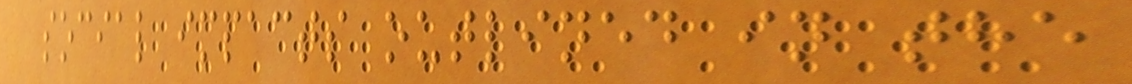social impacts outlined in the
